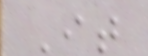It
